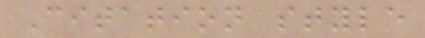Citation style
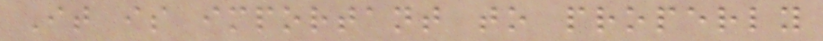It is important to properly
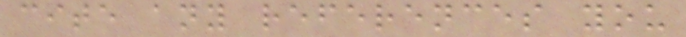cite any references you
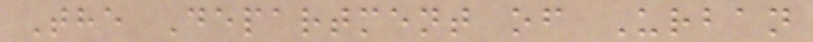The Department of Urban
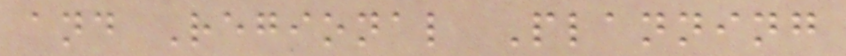and Regional Planning
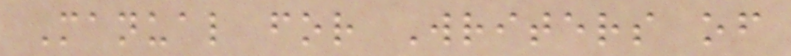Manual for Writers of
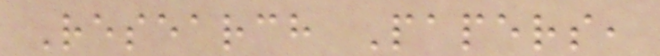Research Papers,
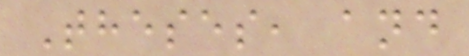Theses, and
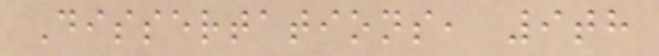Dissertations, 9th
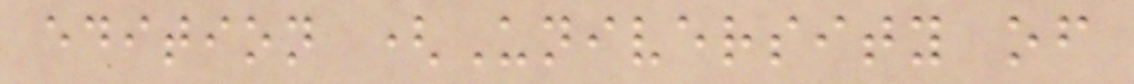edition (University of
